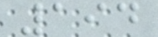194
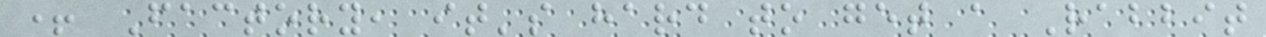+ Factory, it's hard to get a Rabbit
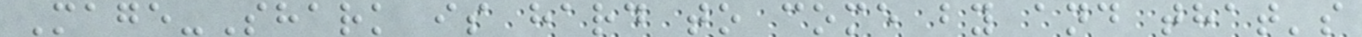Mage-Shark is hard to come by and that's
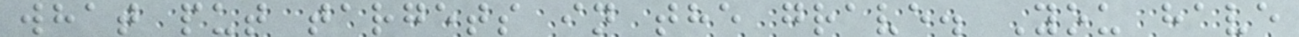what put targets in the grave. You have
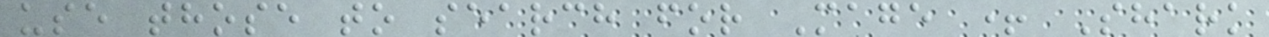use those to search for Mage + Shark
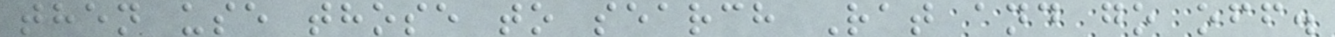then use those to search Rat and go off.
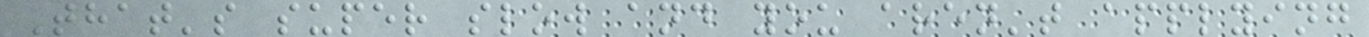That's super slow and you aren't applying
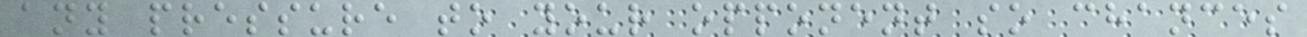any pressure to your opponent so chances
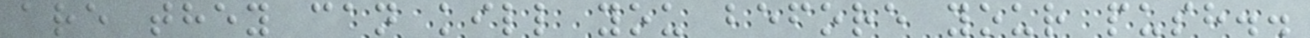are they can kill you before your push..
